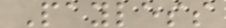Payless
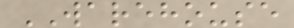WAREHOUSE
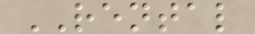RENTAL
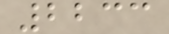2233
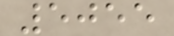5055
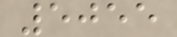5055
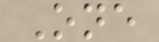One
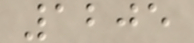1205
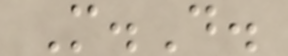M.D.
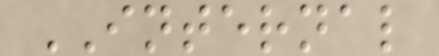INTERNAL
